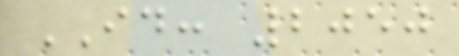ID: 2050
